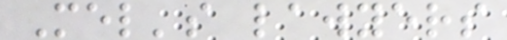Mel's lawyers
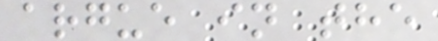argue in the
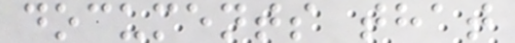documents that
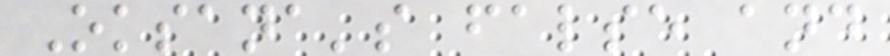Oksana's false and
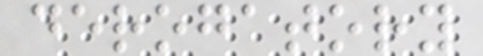derogatory
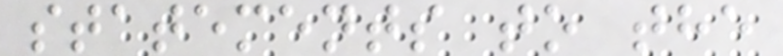statements to the
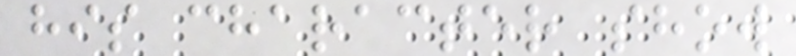his character show
